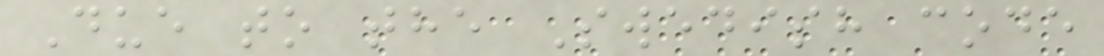Due to the Swedish code
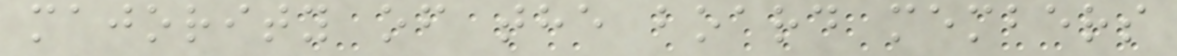majority of the board members
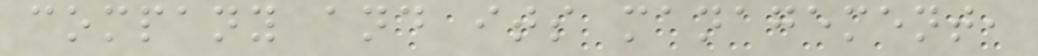company and its management,
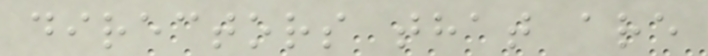directors that are
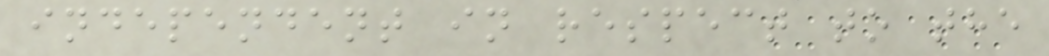independent in respect to the
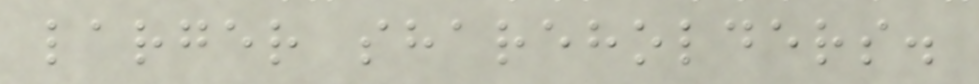larger shareholders.
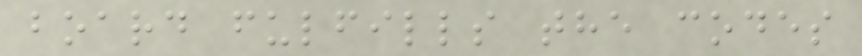board fulfills the codes
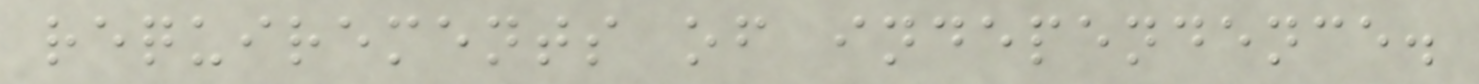requirements of independence.
